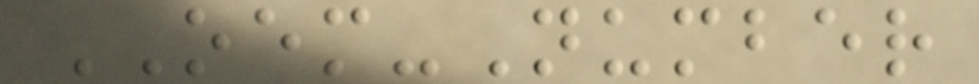OEM-Number
